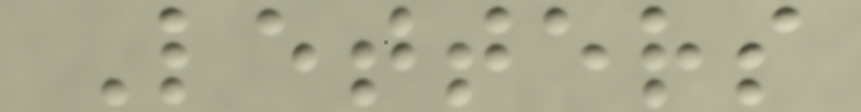Letters
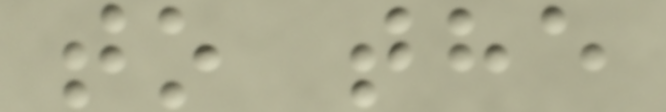to the
